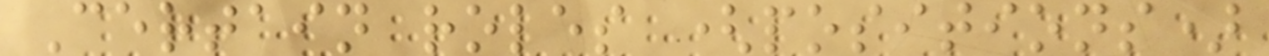Certain roles (positions)
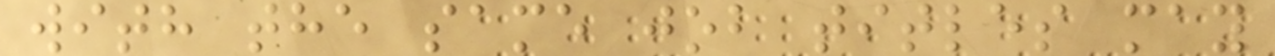with the same job titles may
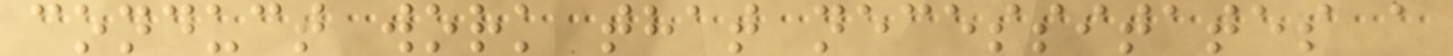conduct work that necessitates a
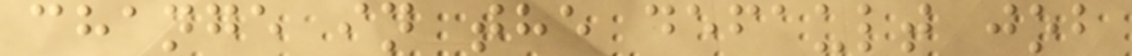change in the default job
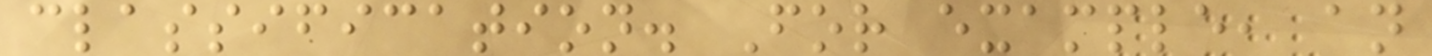classification. For example, an
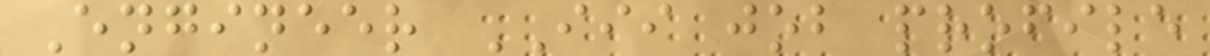Engineer III job profile
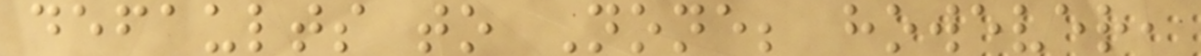defaults to None; however,
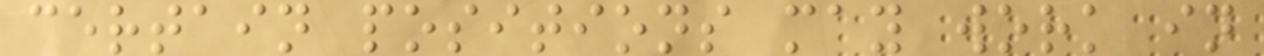certain positions may work in
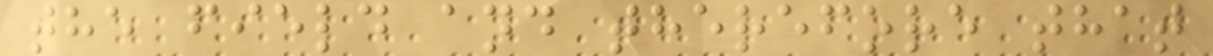the field and therefore that
